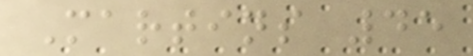Martins 45
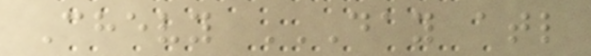Chevy DAY ATL
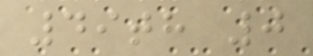49th 0
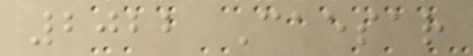2022 Caesar
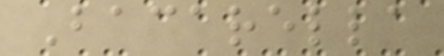Bacarella
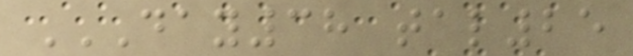DAY38 TAL25
